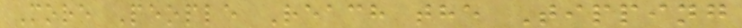More People Reach the Tipping
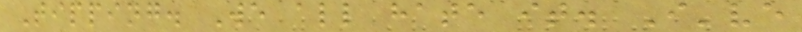Tipping. We all hate it. I've
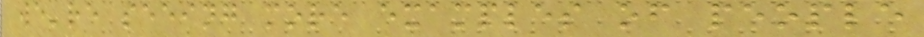we're seeing more examples of people
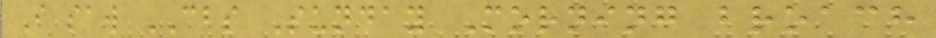I saw CBS Sunday Morning broach
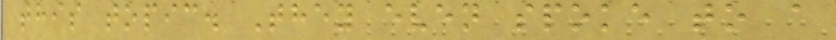this topic. They even spoke to a
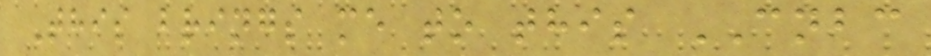This brings me to this CNBC
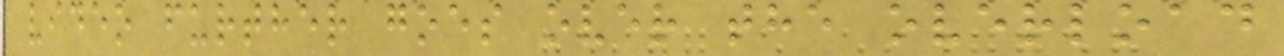video further goes over the overload
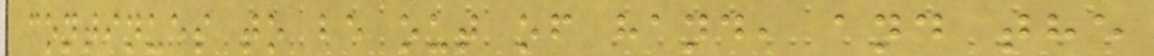continues to be out of hand, and the
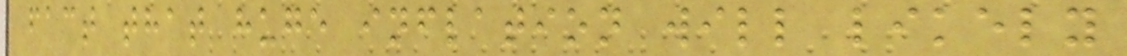fact that huge inflation will likely
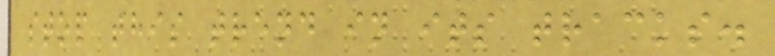stop this trend in its tracks.
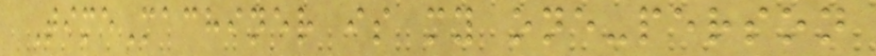TimeMachiner is my one-person
